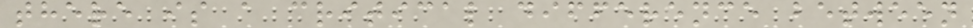there is a critical difference between
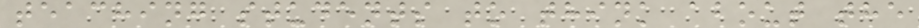teaching students to think about the
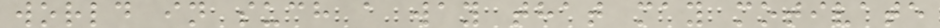world in such a way that may motivate
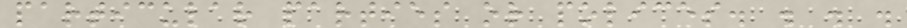particular parties or polices. . . .
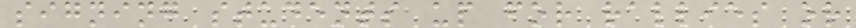signing students up for rallies or
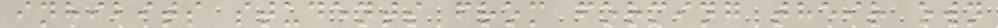inhibits students from forming their own
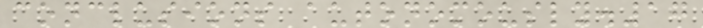conclusions autonomously.17
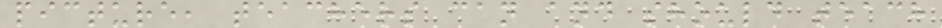picture, teachers can and should teach
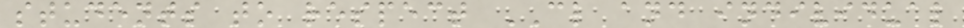students to respect CL and individual
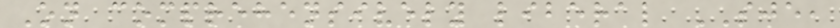On comprehensively liberal SJE,
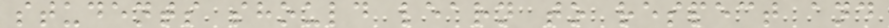students should learn to respect and
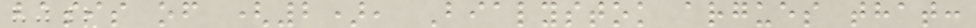basis of (2), Bialystok argues that:
